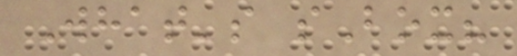What's sBox?
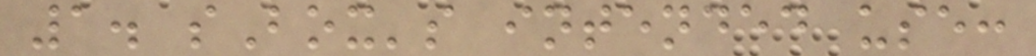1. sBox's intended use:
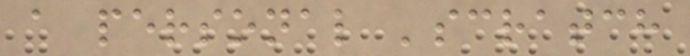a personal 'scratch
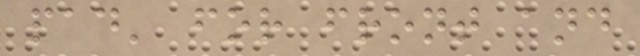pad' for front and
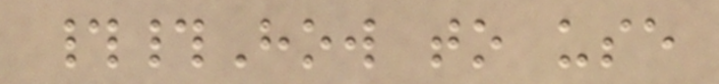##How to use
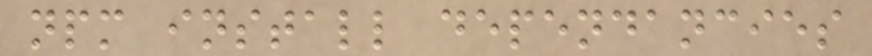npm install dependancies
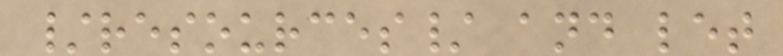/resources/ and let
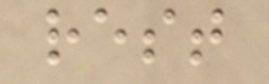rest
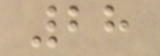28
